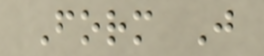Form J
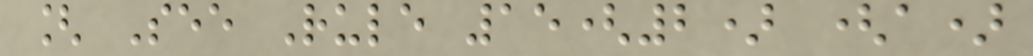[ See Rule 15(2) (a)
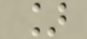]
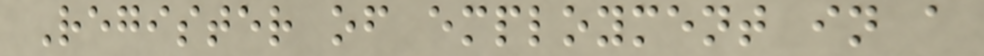Register of employment in a
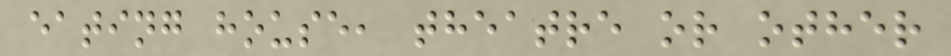eating house, theatre or other
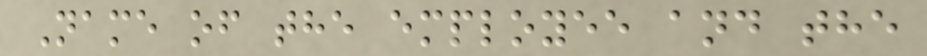Name of the employee and the
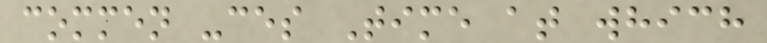commen -ces Time at which
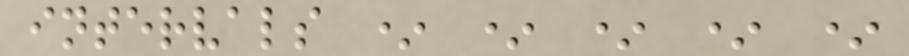intervals * * * * *
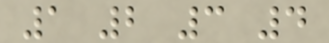1 2 3 4
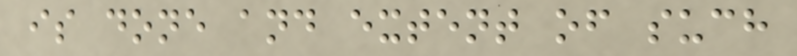is done and extent of such
